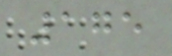175
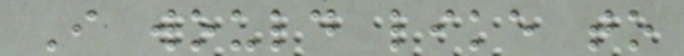I would like to
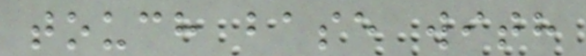touch base with
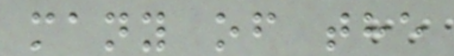many of the
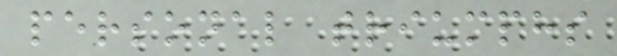personal triumphs
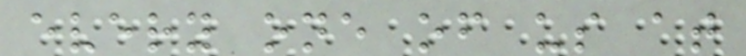every one of us at
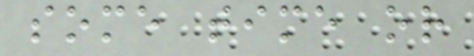some time or
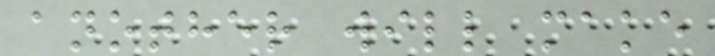another will make
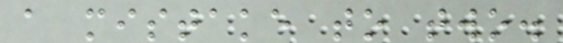a mistake to two.
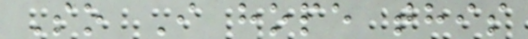So I hope this
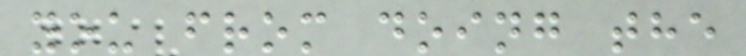you from doing the
